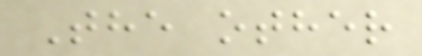The other
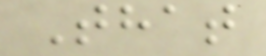That
